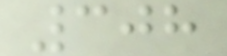308
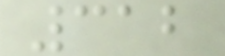312
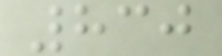830
